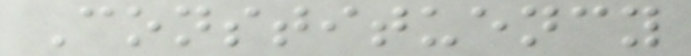Constituency
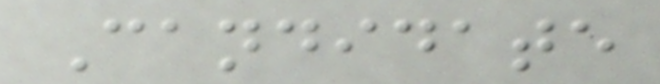Candidate
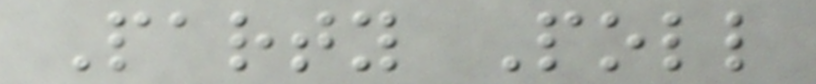Party Poll
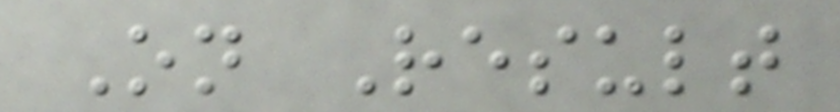On Result
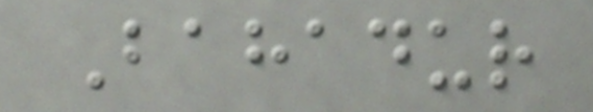Bahadur
